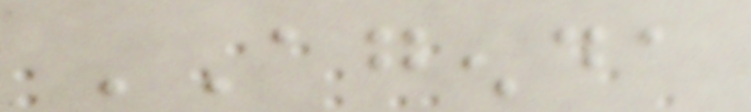AGENDA
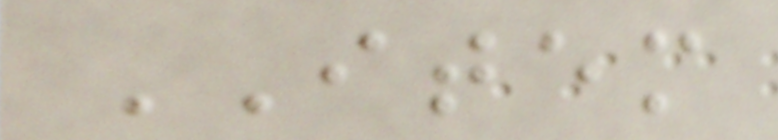ITEM
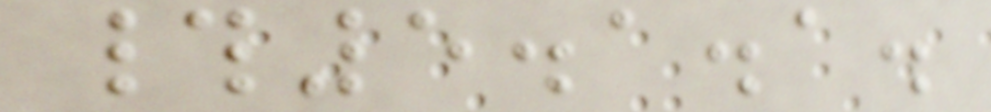#5.1.1.
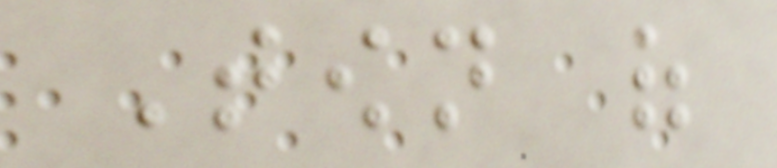Town of
